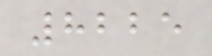8225
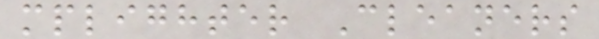mplighter Cleaners
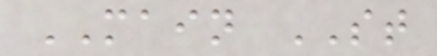MAIN ST
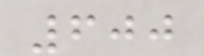600
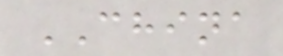CHINA
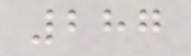287
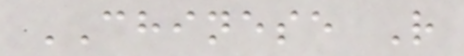CHINESE R
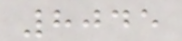8045
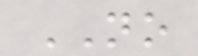NO
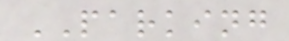PARKING
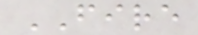FIRE
